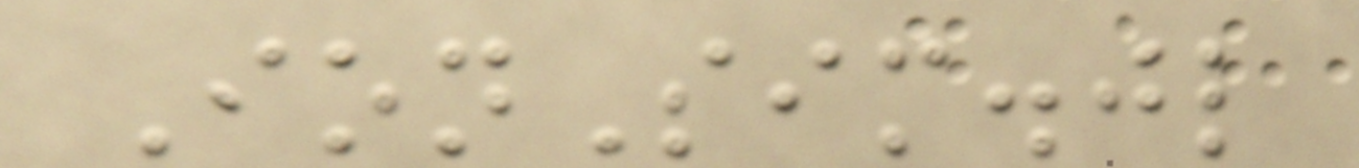IonSim.jl
